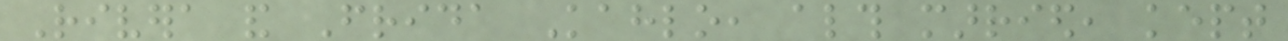Rivera and Frida Kahlo, although married, kept
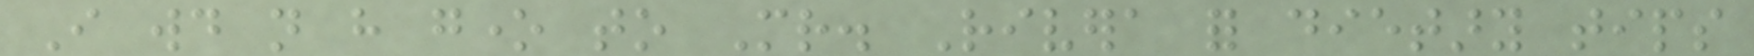I would not have gone to Mr. Rivera for dietary tips
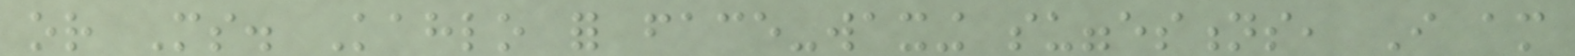or Ms. Kahlo for face-waxing suggestions, I am
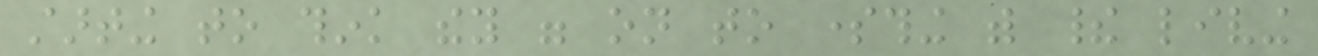starting to think they were on to something with their living
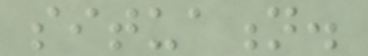situation.
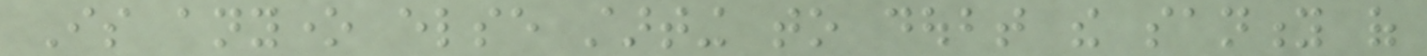Is anyone else starting to doubt the sanity of
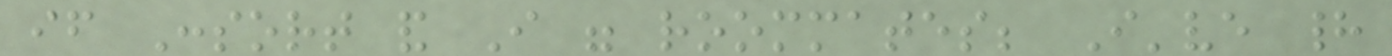if Consort and I were roommates; I've had
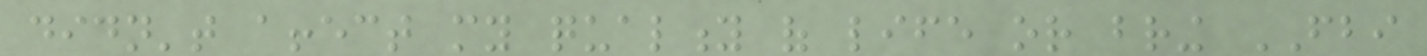didn't affect my quality of life or bring FBI
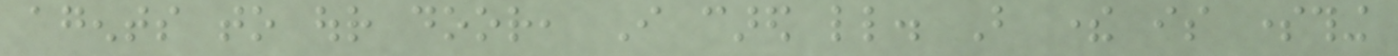agents to our door, I cared little. But there is something
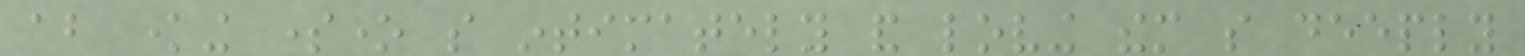about knowing someone so intimately and loving them so deeply
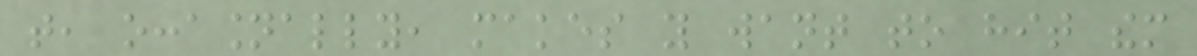that, occasionally, makes you want to hit them
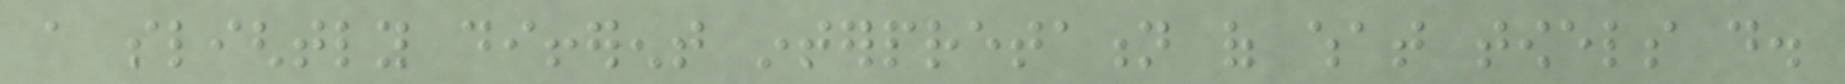a slightly different interpretation of what towels do.
